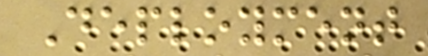Deployment
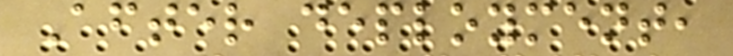After deployment,
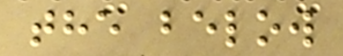the below
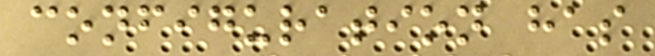configuration has
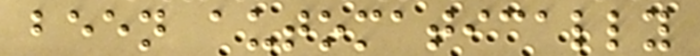been automatically
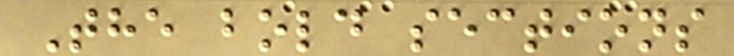The bold sections
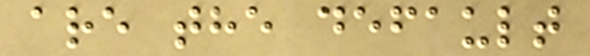are the default
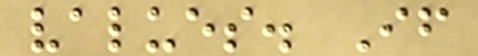values. If
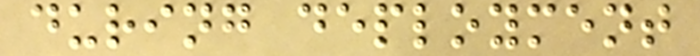during deployment
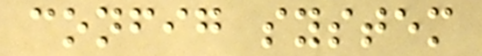config system
